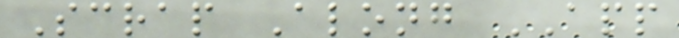Scrap Along APP
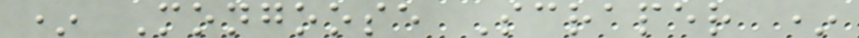* Mongoose Scraper *
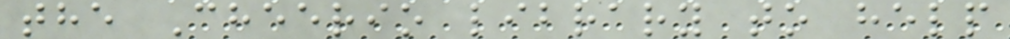the Cheerio library to help
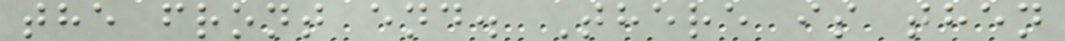the front end. There is then
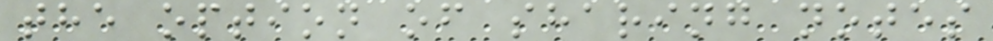the option of sharing notes
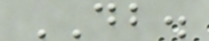DB.
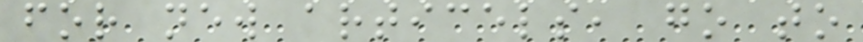for new articels, go to
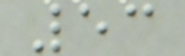53
